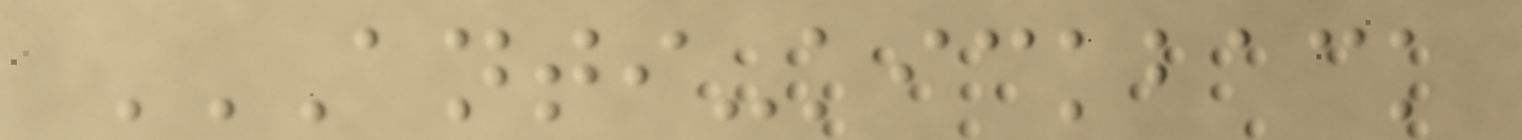ANTI-KICKBACK
